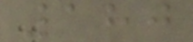180
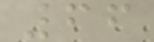66
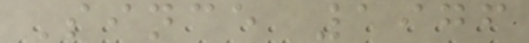Since 1976
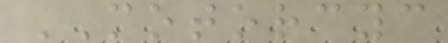MOTORCYC
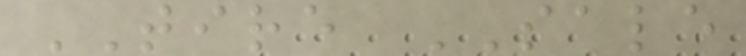TIRE SALE
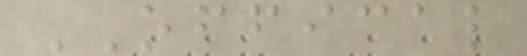OFFICAL
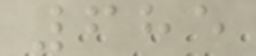685
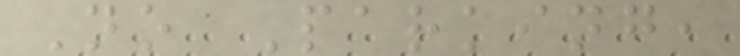No Parking,
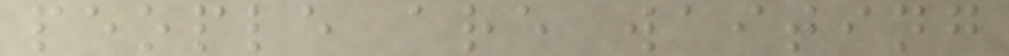people are waiting
